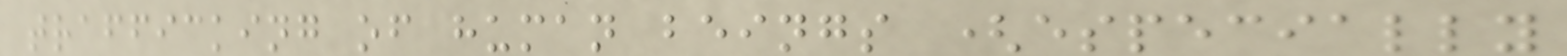trafficking of human beings (especially
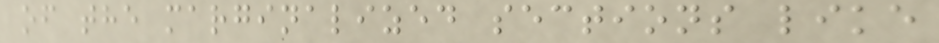of the marginalized sections like
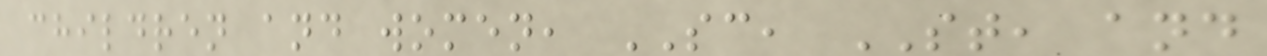children and women, SC, ST, and
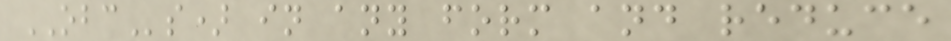OBCs) in any form and reduce
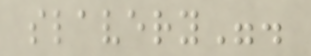slavery".
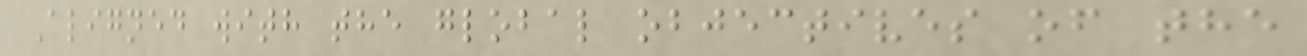Aligned with the global objectives of the
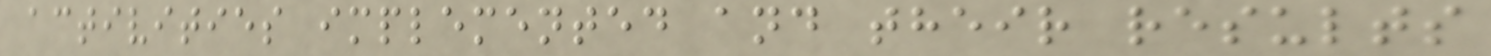activities implemented and their results
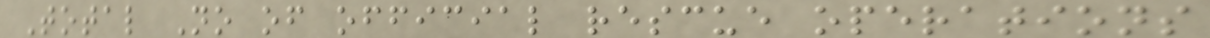Total No of official rescue operations
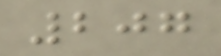207
